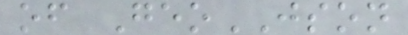of GeoJSON
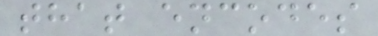that encodes
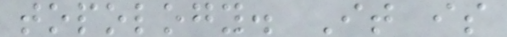topology. It is
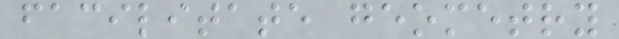facilitate geometry
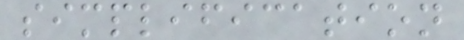simplification
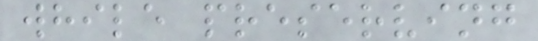while preserving
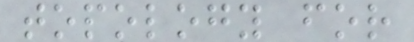topology for
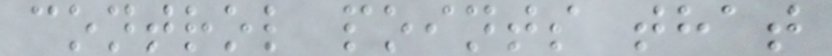control points that
